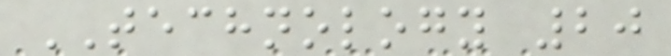TECHNOLOGY 20
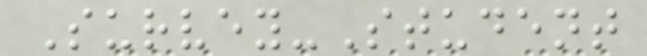Survey-Student
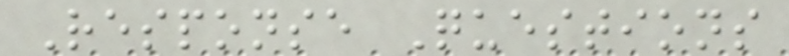Response Questions
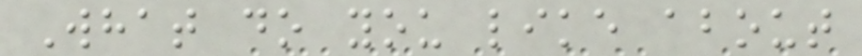What do you like about
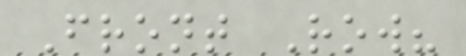Front Row?
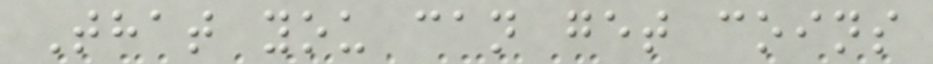That you can get coins
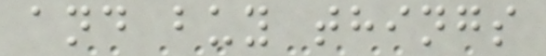and buy things
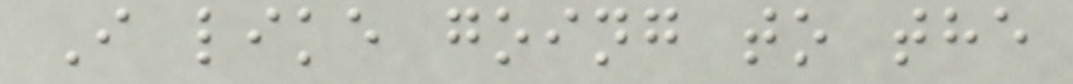I like going to the
